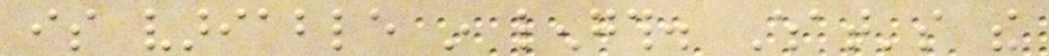is variable in length. What's the
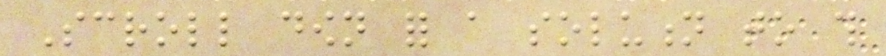Scroll down for a solution to this
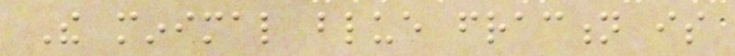The minimal blue fraction is
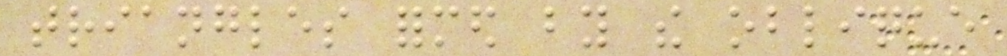triangles formed by the oblique
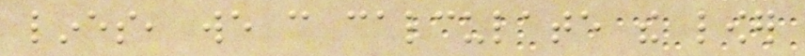lines, we can calculate the lower
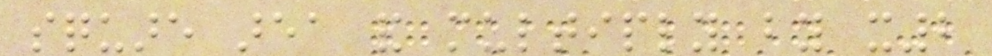square area and multiply by x2
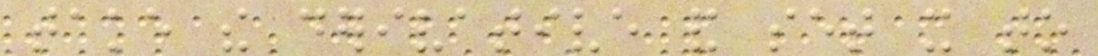take the derivative and set it to
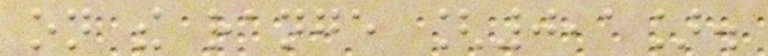on the range [0,1].
